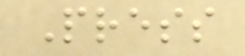Press
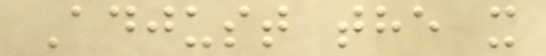Adjust the x
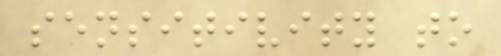sensitivity to
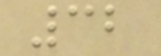32
